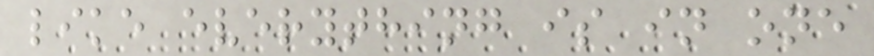like everything is in one
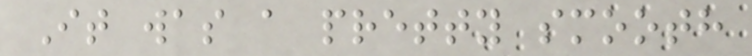It was a pretty smooth
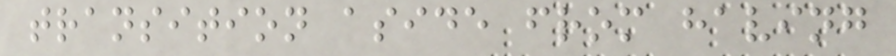transition aside from having
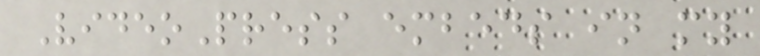VideoPress embeds in my
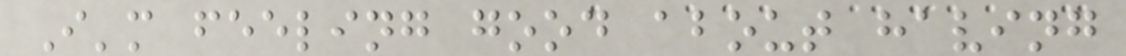I'm feeling good about having
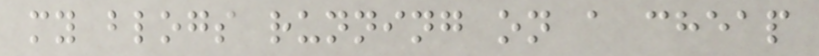my blogs running on a cheap
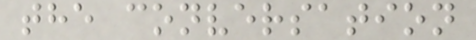the conversation
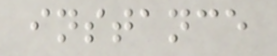instance
